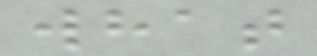what
